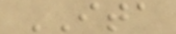ITA
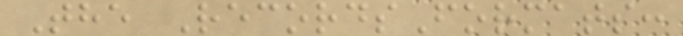The RecordsFormats:
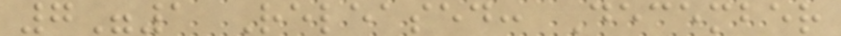7"1 Released: December
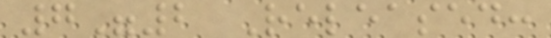7"2 Released:
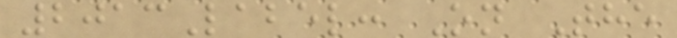2013Label: On The
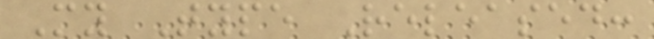My Type Released:
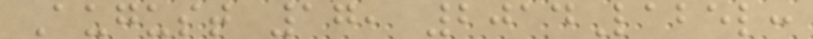August 17, 2014Label:
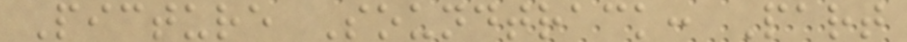Picture Soundtrack: Part
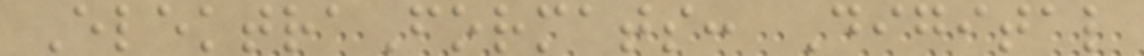ElektraFormats: Digital
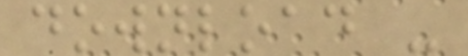download -
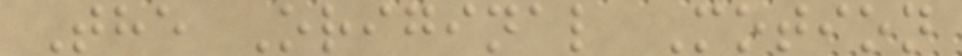The Original Motion
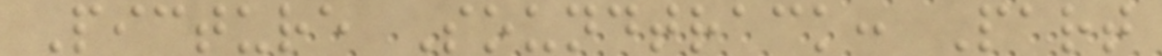Picture Soundtrack: Part
